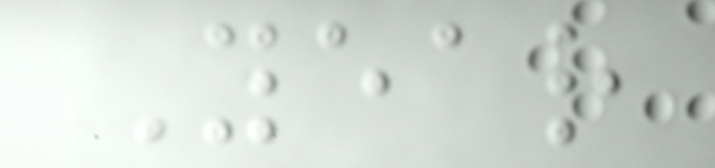Year
